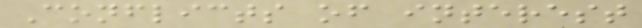Conflicts of interest
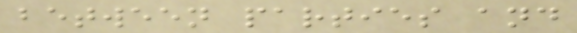between parties and
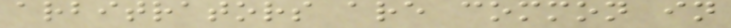arbitrators are common in
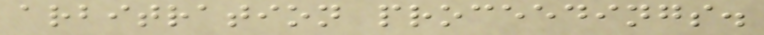arbitration proceedings.
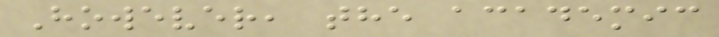However, the academic
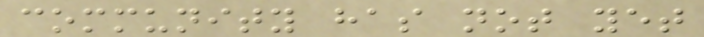community has not yet
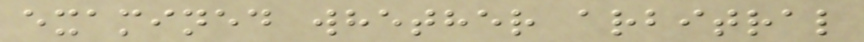examined whether arbitral
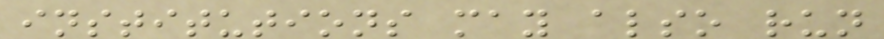institutions may also run
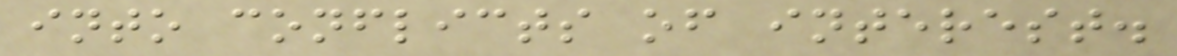into conflicts of interest.
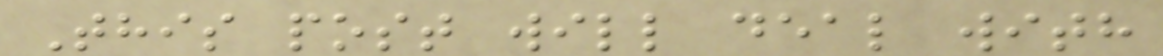This post will deal with
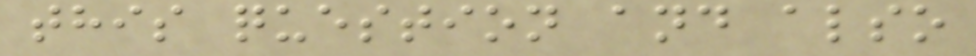this question and also
